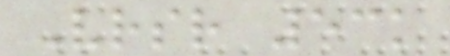Vrsr 53k
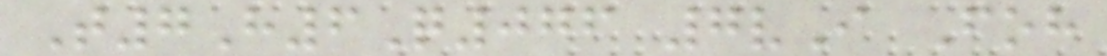T7H6Q076 7vI Foh
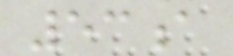53a
